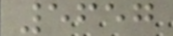5657
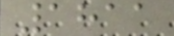1811
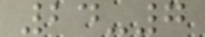24-7
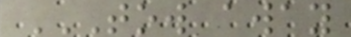TOW AWAY
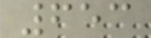653
